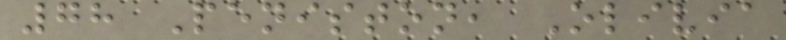78 Peniston, Olivia
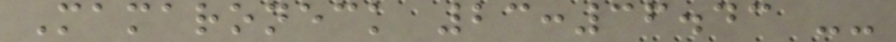Mamaroneck 23:36.43 --
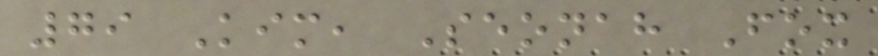79 Kim, Seonah Fox
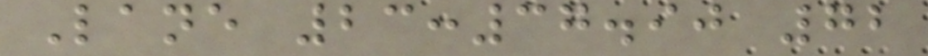Lane 23:37.90 72
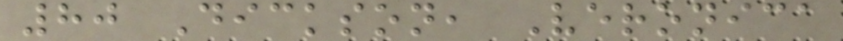80 Dickson, Veronica
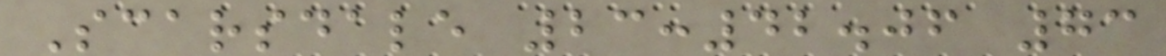Scarsdale 23:42.06 73
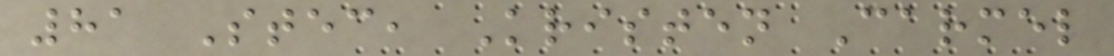81 Stec, Kristen Carmel
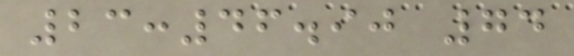23:46.90 74
